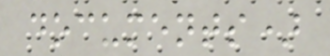documents)
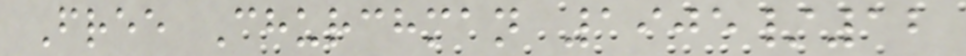Free Churchman 1905/12
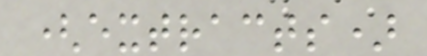(extracts)
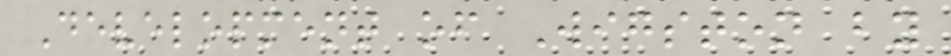Development of Wigston by
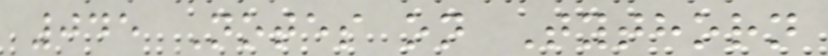045 Notes on Tythorn
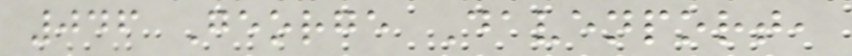046 George Davenport,
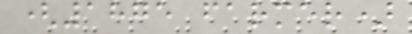(1875 farmer)
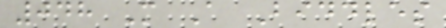048 M A Biddles
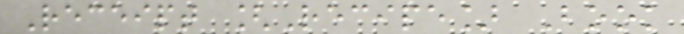Receipt [Recipe] Book
